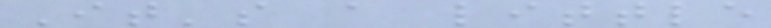It's a little
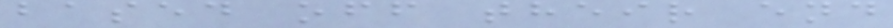based off their end
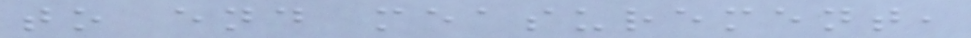to end measurement,
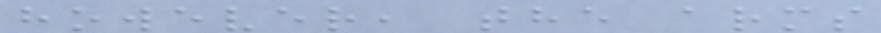however, the arms
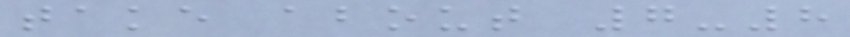take about 7-8
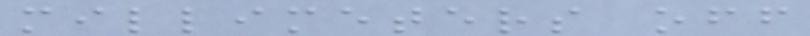millimeters off
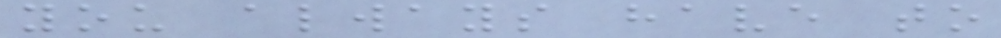you always have to
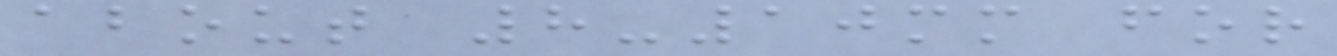about 8-10mm for
